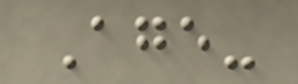Age-
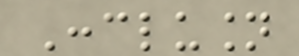Conclusion
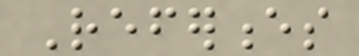References
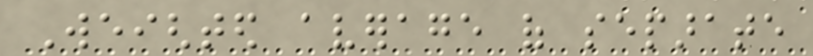Weighted average of separate
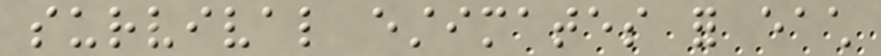survival estimates for each
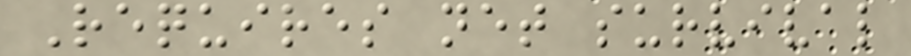Requires net survival
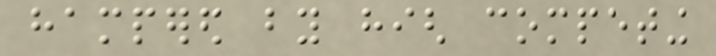hampered by high competing
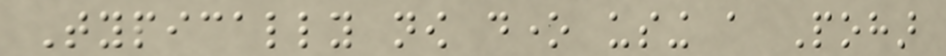Typically now done using a Pohar
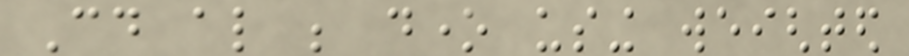Could also be done using weighted
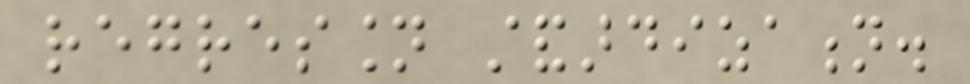regression standardization.
